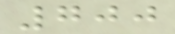700
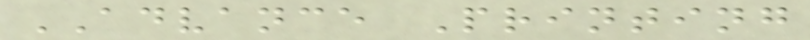ADVANCE Printing
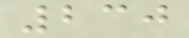230
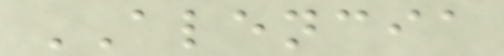ALENCIA
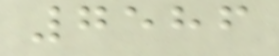7586
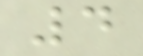4
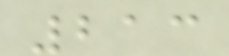213
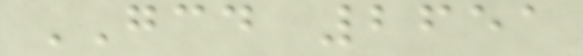GCD 2651
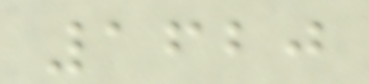1620
